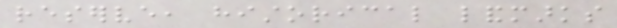reserve, historical landmarks
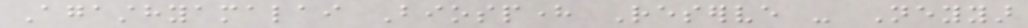Agasthyamalai Biosphere Reserve - Neyyar
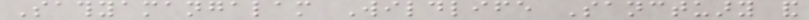Sathyamangalam Wildlife Sanctuary and
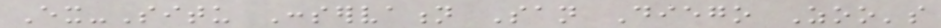Ex-Situ Conservation San Diego Zoo's
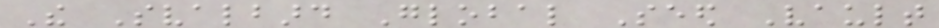The Svalbard Global Seed Vault
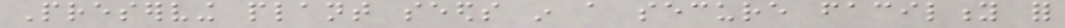Preserving plant seeds in a secure facility for
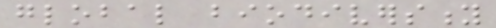global biodiversity
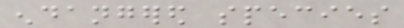endangered species
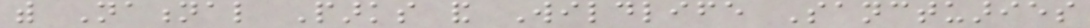with National Parks and Wildlife Sanctuaries
